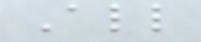All
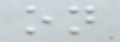on
